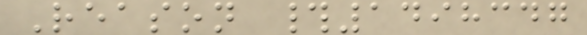Reason #1498347
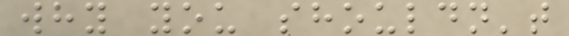why you shouldn't
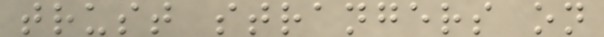trust strangers on
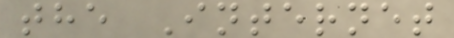the Internet
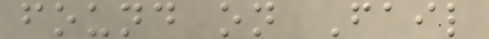found on Fail
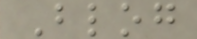Blog
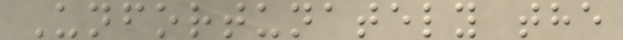Unfortunately the
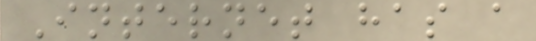Internet has a
